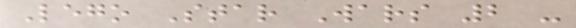Lego Star Wars 2 -
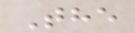The
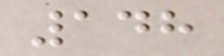148
